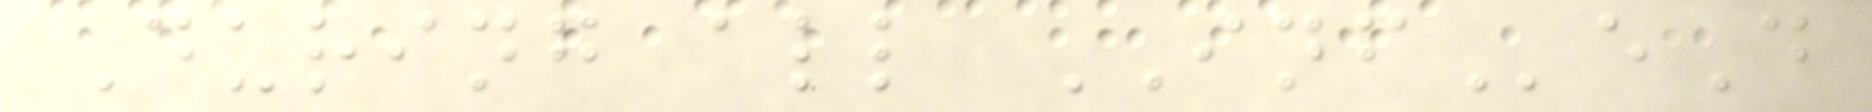During all INFeD
